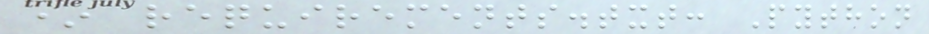* requirements.txt: Python
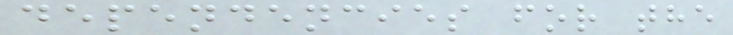dependencies for the
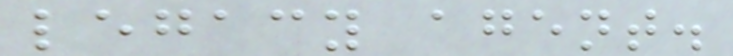legacy agent.
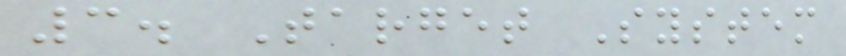3. Target System
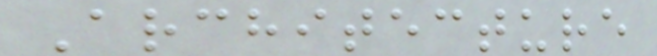Architecture
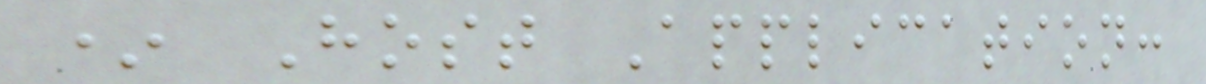* Host Application:
